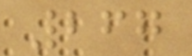267
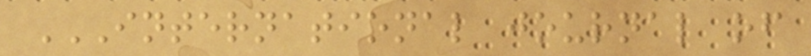INTERNATIONAL JOURNAL OF
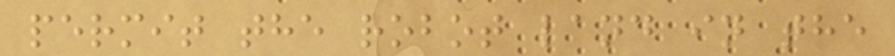permit the robot land in the
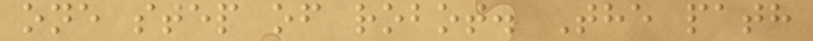one step of robot. The path
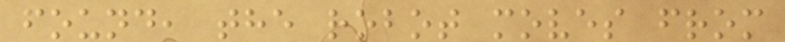found, the robot moves from
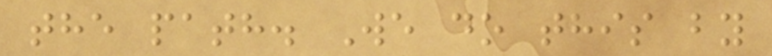the path. We do this by
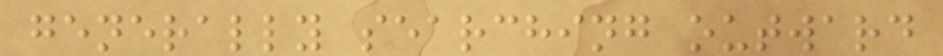generally searching outward
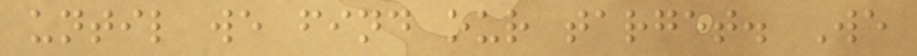until we find our target. We
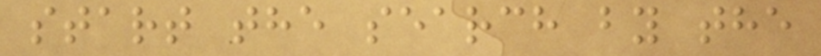start the search by the
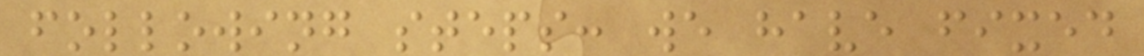following steps: we have fixed
